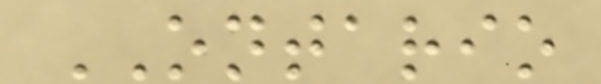ONTARIO
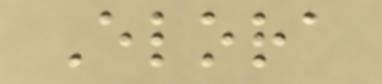Elora
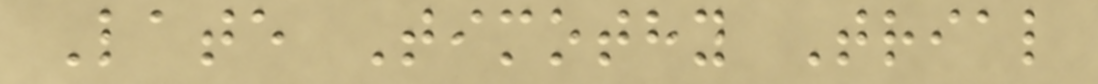Late Timothy Trial
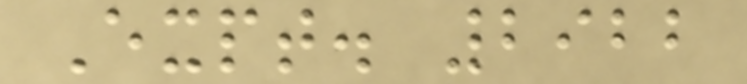Expt. 2922
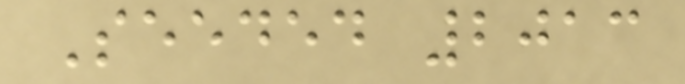Seeded 2013
